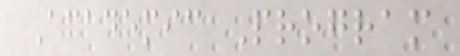Academic Program
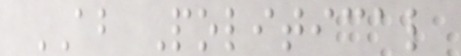AB Political
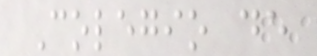Colegio de
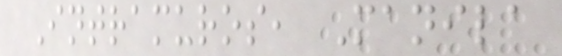Intramuros, Manila
